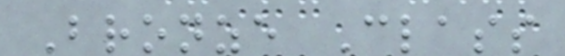Bronze Class
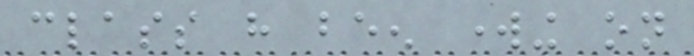class have been working on
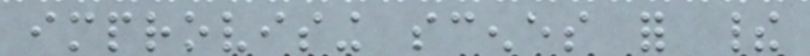improvising scenes for their
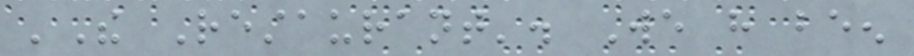'The Restaurant'. We have been
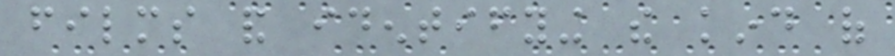films and identifying the kind of
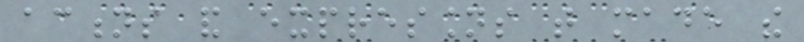actions and expressions that made the
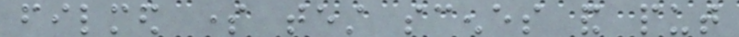filmed some test scenes and put
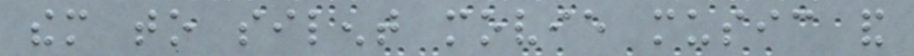them to silent movie music and
